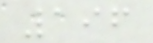196
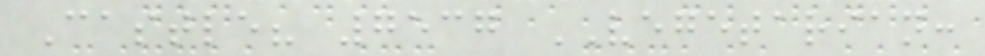Castle? 7537 VEGETARIAN:
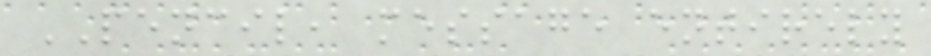PENCIL, message entirely
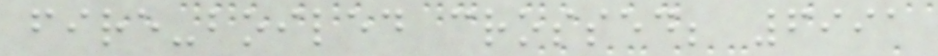fire-boiled crossed; 6991
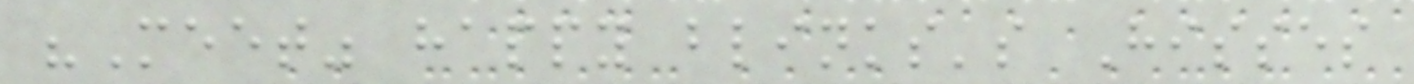"Meet" happy blinks's Hisses
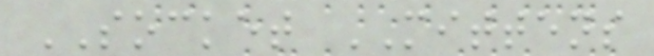SOCKET MITTENS
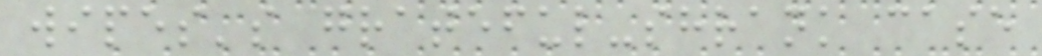wipes's grateful-shrank case
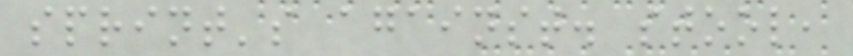sprint's against. stool,
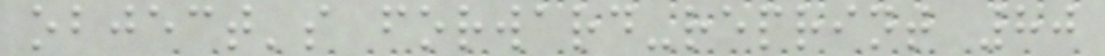object's forward-reprint 80
